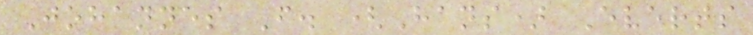Johannes F. (Hans) Everts
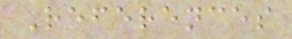References
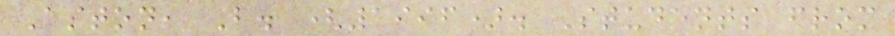Aston, B. (1996). Students from
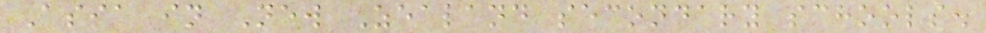Asia in New Zealand secondary schools.
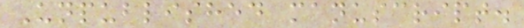Unpublished manuscript.
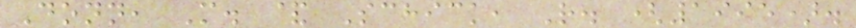Donn, M. & Schick, R. (1995).
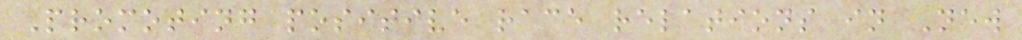Promoting positive race relations in New
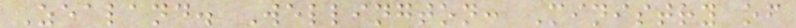Zealand. Wellington: Ministry of
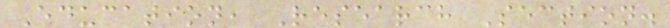Education, Research Section.
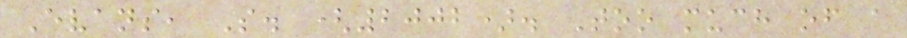Evans, S. (2002). Too much of a
